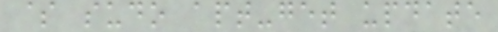$ sudo apt-get update
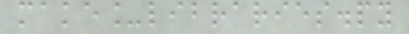make_libraries.py
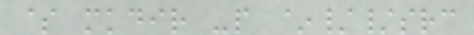$ mkdir -p ~//src
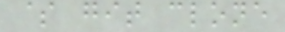$ git clone
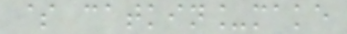$ catkin_make
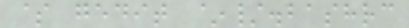$ gedit ~/.bashrc
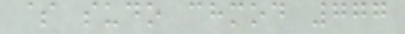$ sudo chmod 777
